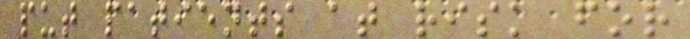put patients at risk for
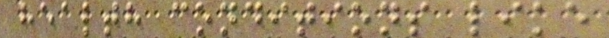health conditions like
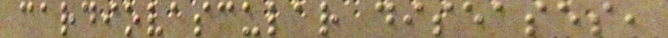cardiovascular diseases,
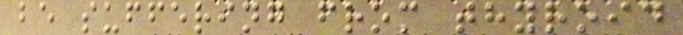be suffering from thyroid
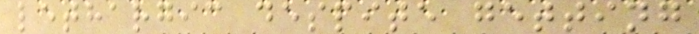lethargic despite getting
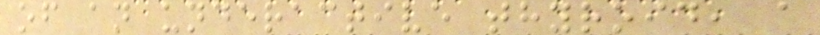of an underactive thyroid, a
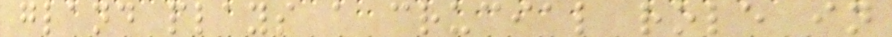gland plays a crucial role in
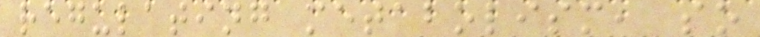regulating metabolism, so
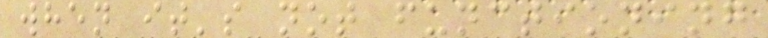when it's not functioning
